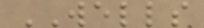WELLS
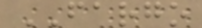FARGO
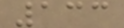133
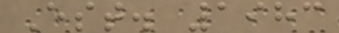Est. 1983
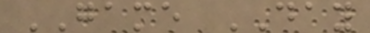GAME DAY
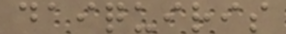daiquiris
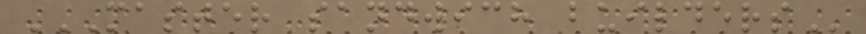MASTER SANDWICH BUILDERS
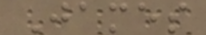James
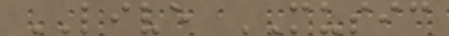LIVE MUSIC
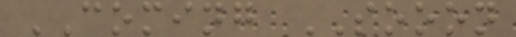COMING SOOON
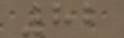82
